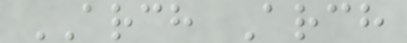ARCH Arch
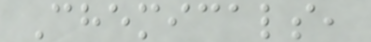Chemicals,
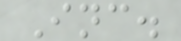Inc.
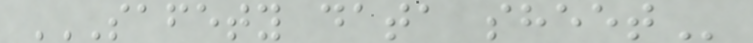SAFETY DATA SHEET
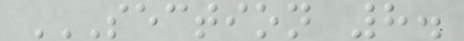SECTION 8.
